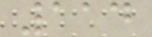114
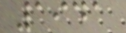1941
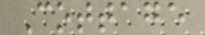Cottage
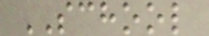SCHOOL
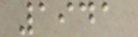1941
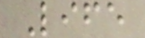Life
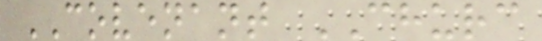COVENANT CHURC
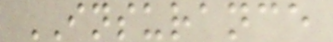INSURANCE
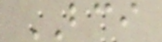BCI
